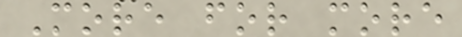More for more
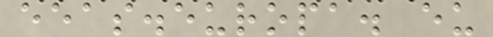eeas.europa. eu
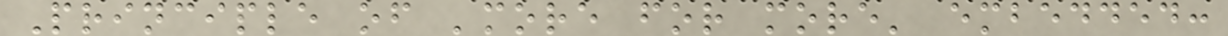Principle of 'more for more' embedded:
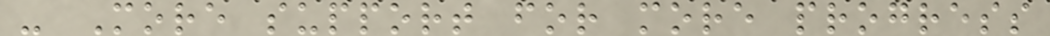- More support for more progress
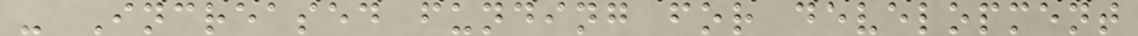- Increased funding for development
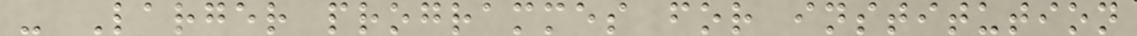- Larger programmes for institution
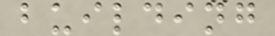building
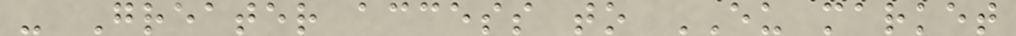- Greater access to EU market
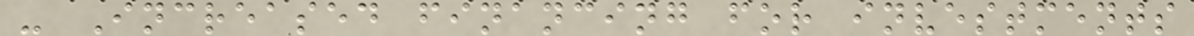- Increased financing for investments
